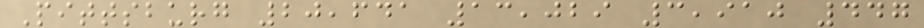Pittsburg 20,641 13,029 3,910 447
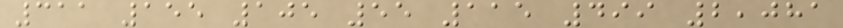311 155 105 55 115 499 2,081
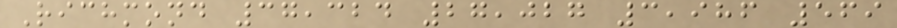Richmond 37,324 27,027 3,986 569
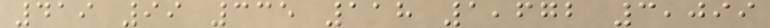419 99 335 118 1,672 3,099
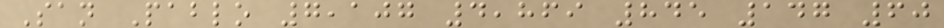San Pablo 7,107 4,869 845 147 60
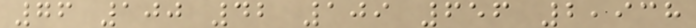76 100 42 109 656 2,938
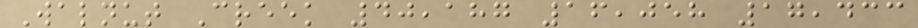Walnut Creek 40,187 16,058 17,433
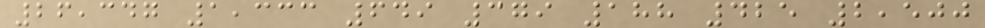26,347 1,333 649 379 188 425 2,500
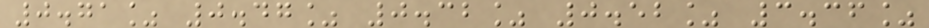0.71% 0.47% 0.32% 0.52% 3.36%
